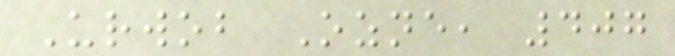Urwob Ozne, 407
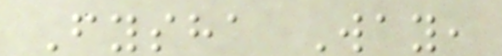Fysha Way,
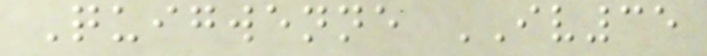Quigwenne IV35
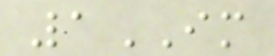1IM
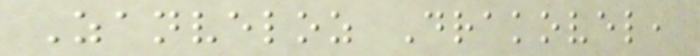Zanveloz Drakovel,
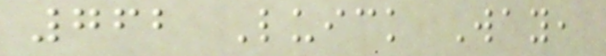762 Luick Way,
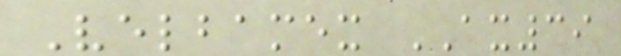Velbamex AX39
